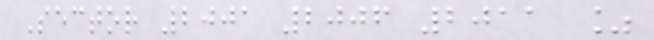Sector 2001 2006 2011 %
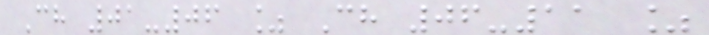Ch 01-06 % Ch 06-11 %
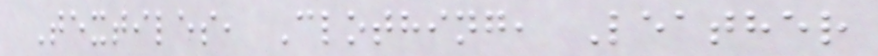Textiles, Clothing, Leather
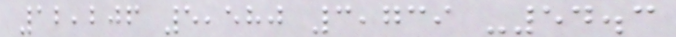12,206 5,580 3,739 -54.3
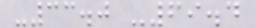-33.0 -69.4
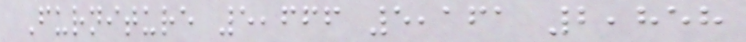Furniture 5,666 5,161 2,858
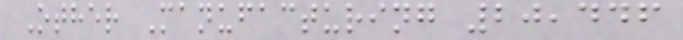Other Manufacturing 20,446
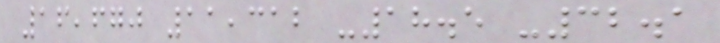16,670 11,312 -18.5 -32.1
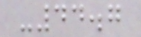-44.7
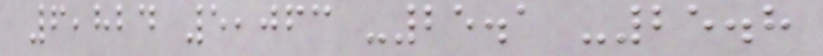6,824 5,063 -25.1 -25.8
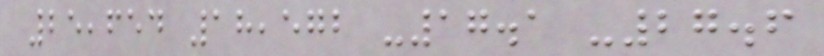25,654 18,572 -17.1 -27.6
